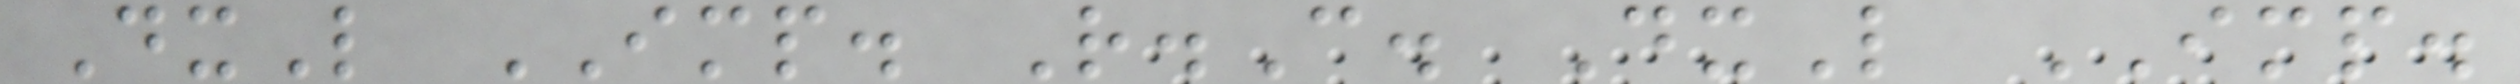DxL IMP. R.C. DxL IMP.
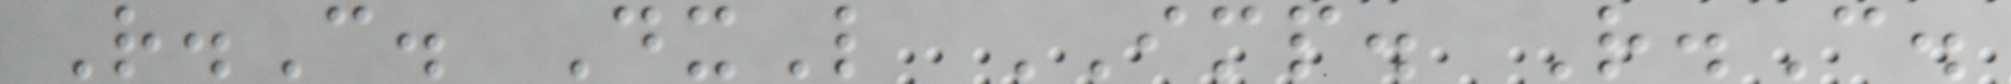R.C. DxL IMP. R.C.
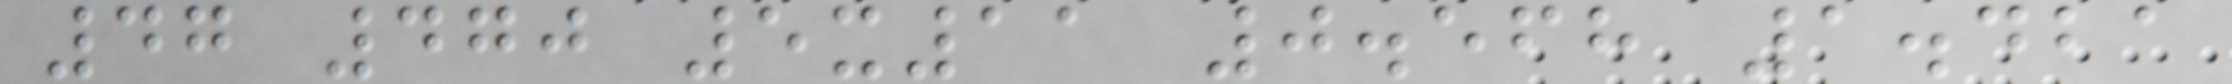47 470 5x11 0.568 1.421
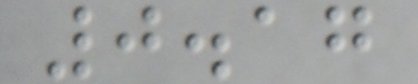0.17
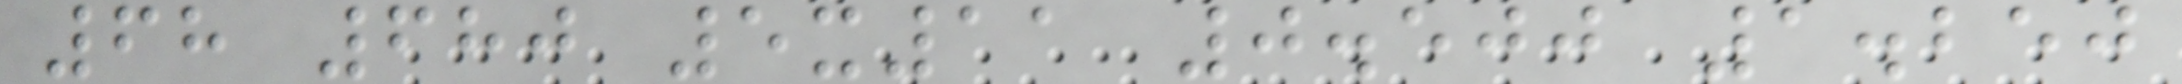68 680 5x11 0.500 1.250
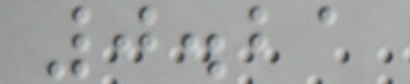0.21
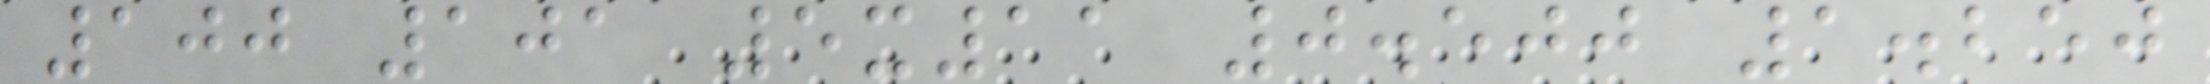100 101 5x11 0.500 1.250
